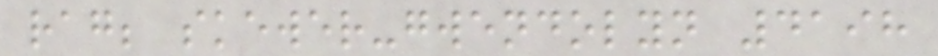rag; skewer-gwendolyn 4198
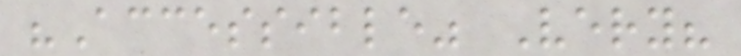"Accessible" Very?
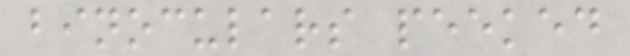binoculars peeked
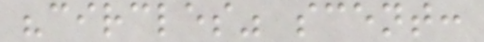"circles" scent:
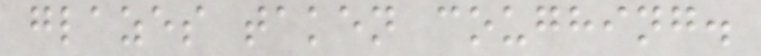glazes taken coughing.
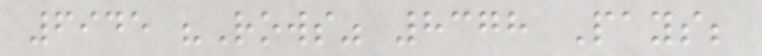6945 "Rows" 8378 Pays;
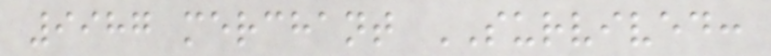9987 merchant SURVIVED:
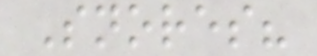Snores?
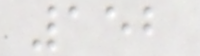152
